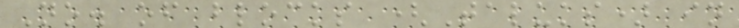No. of blocks (Taluks) in
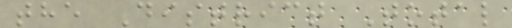the District Total
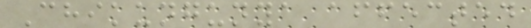Chikungunya affected
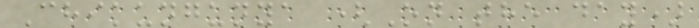Chikungunya (On the day)
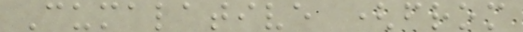Cumalative (from
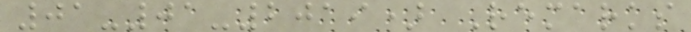01-01-2019) Remarks
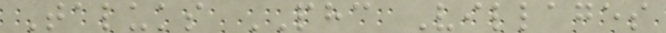Taluks PHC Villages
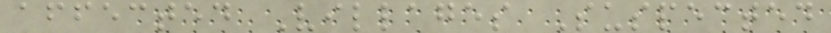affected Villages Suspected
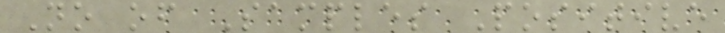No of Samples Positive
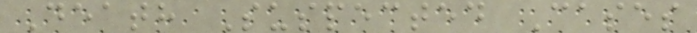Death Suspected Cases
